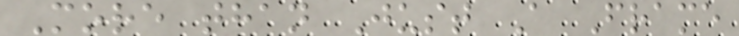More than Just A Frame
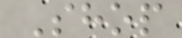Shop
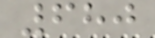680
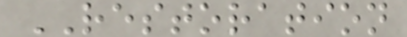RESTORATION
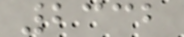2332
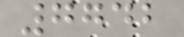7742
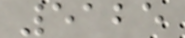5125
